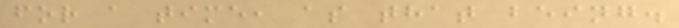for a time, as that being.
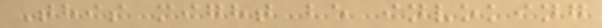This might be invoking
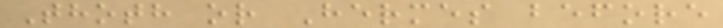Thoth or Hermes before
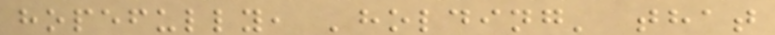hopefully, 'holding' that
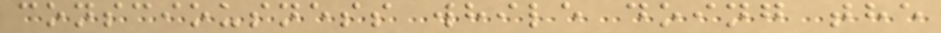consciousness while doing the
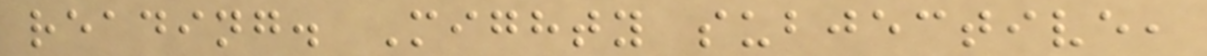reading. Mighty subjective,
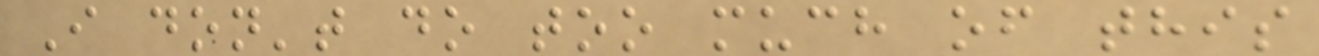I don't do too much of this
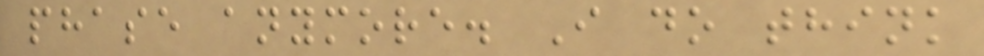phase anymore. I do think
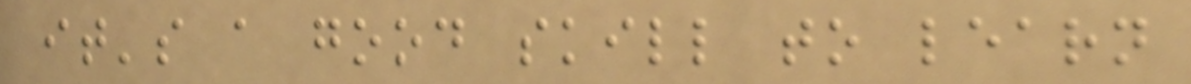it's a good skill to learn
